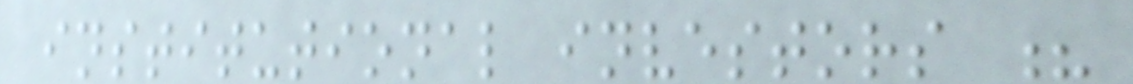institutional investors ?
